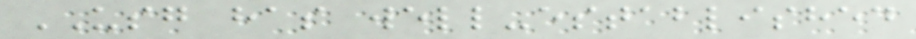USG has well-established
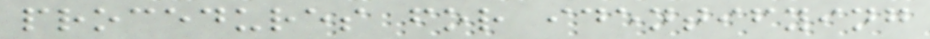procedures for identifying
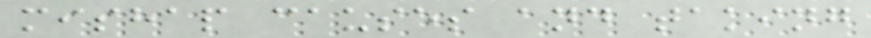mishap causes and taking
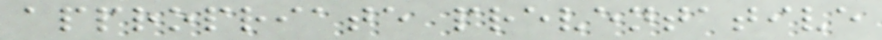appropriate preventative
